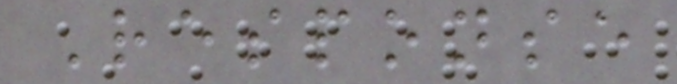Response
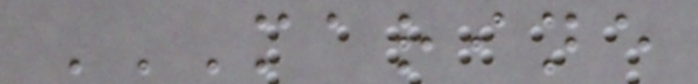MARINE
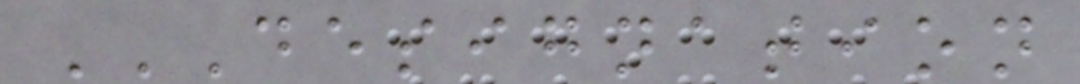DESIGNATION
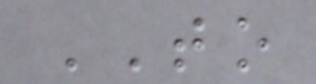TO
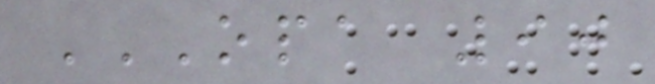OPA 90
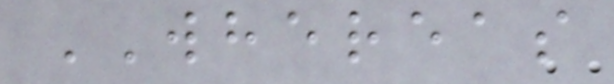WHEREAS
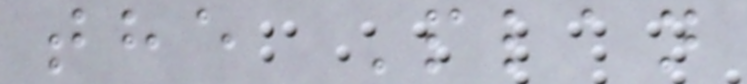the Plan
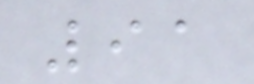91
